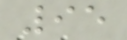95
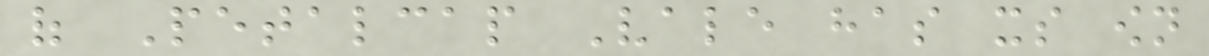of Petalcap Vale has its own
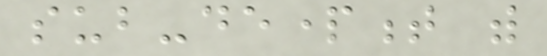sub-department with
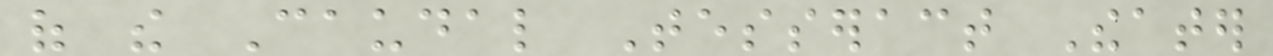of the Caudal Tesseract Theater
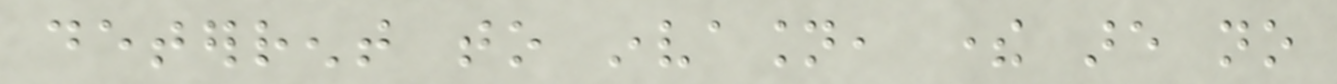deterrent to invasion, there are no
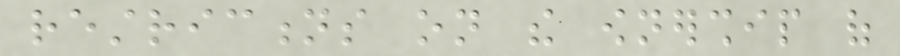restrictions on the ownership of
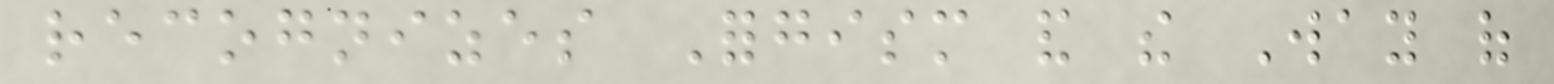recognizes Forgism and the Way of
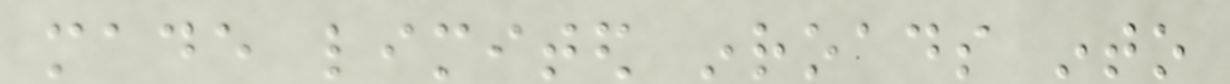made limited inroads into
